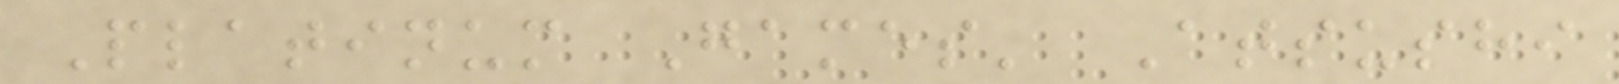Platinum Games' Atsushi
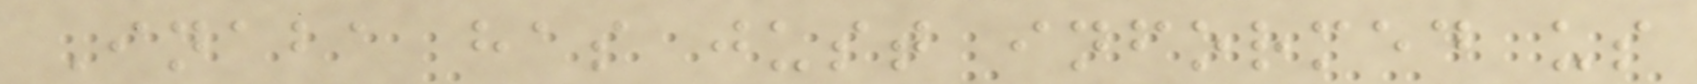Inaba has just informed us
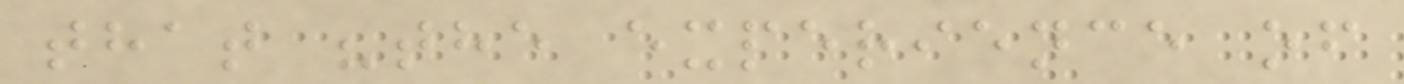that "the experience of
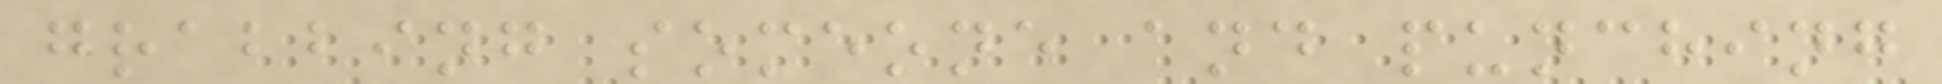grabbing someone and punching
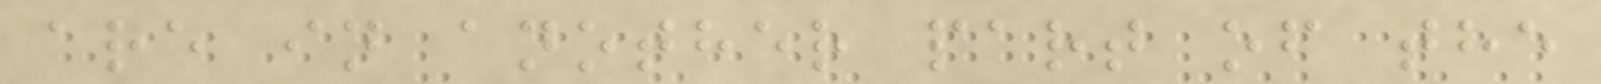are in another part of the
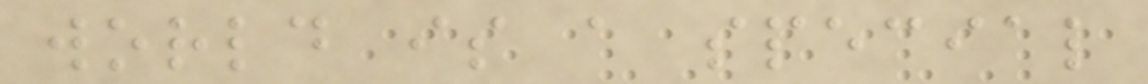world is a special
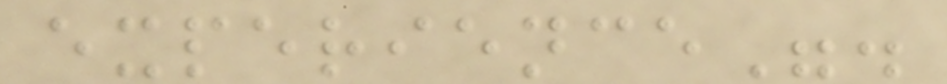experience".
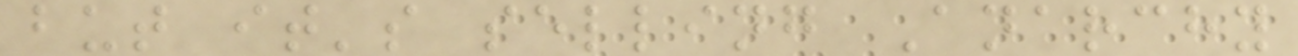but it's selling Anarchy
